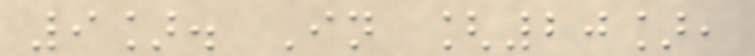9]. In [20],
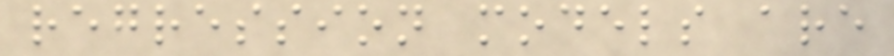regression models are
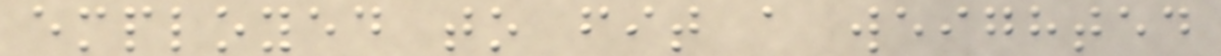employed to fit a weighted
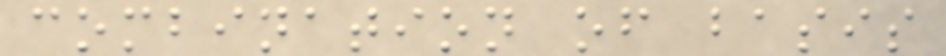combination of basis
